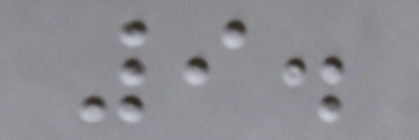9.
